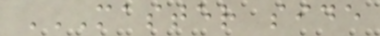MASTER SIDE
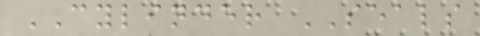CYLINDER SEALS
